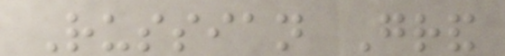Russian Grand
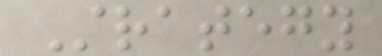Strategy
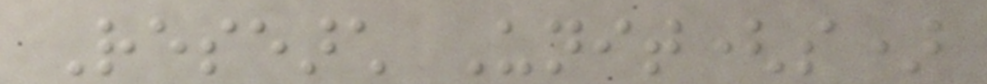Research Unit(s)
